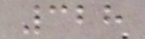328
